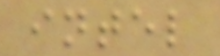intel
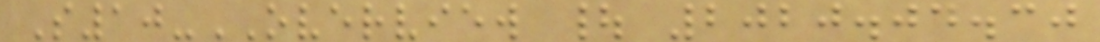S10-OVERVIEW | 2020.04.30
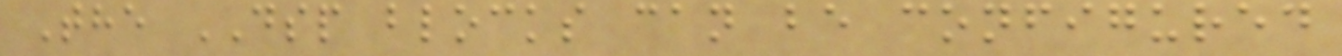The DSP blocks can be configured
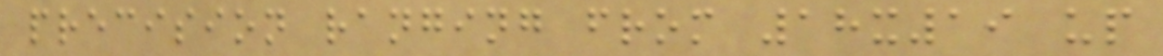precision ranging from 18x19 up
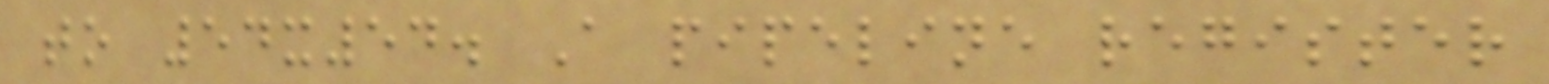to 54x54. A pipeline register
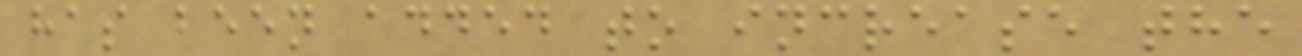has been added to increase the
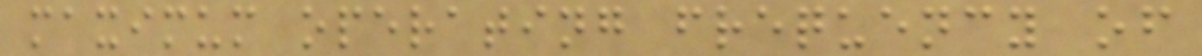maximum operating frequency of
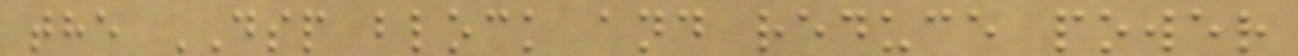the DSP block and reduce power
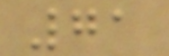71
